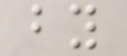by
